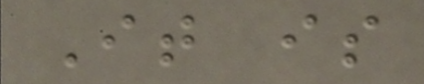It is
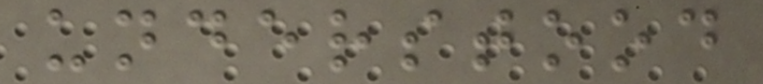understood
